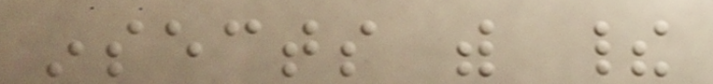insects with their
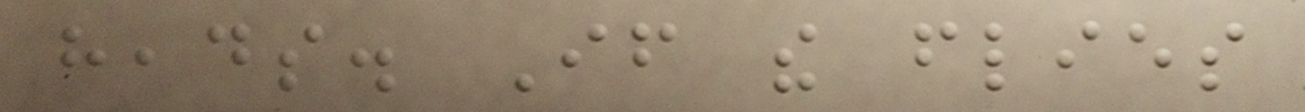heads. If the flies
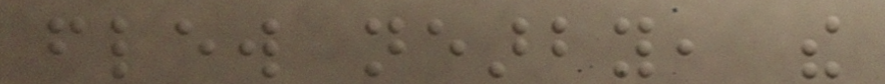flew nearby, the
